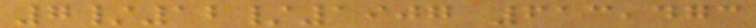7/12/1907 613,473
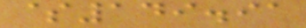$149.91
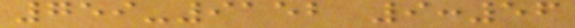759-9152 9:56
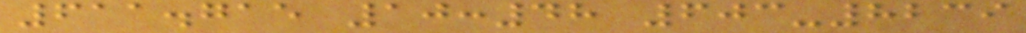611.715 10:48 603-8239
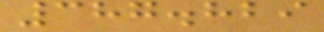387.829
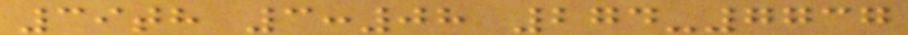39th 3:08 274-7737
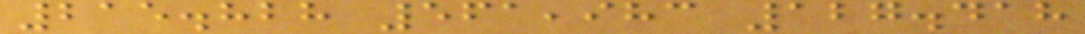215.828 561,983 127.418
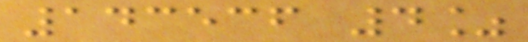143536 4%
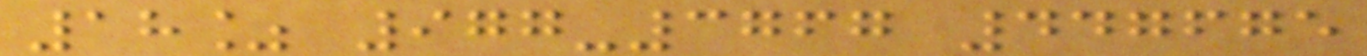18% 977-3767 447675
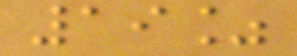19%
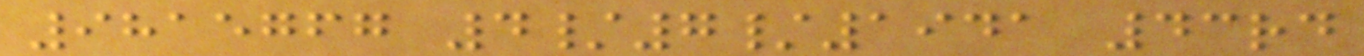9815767 4/7/1941 43rd
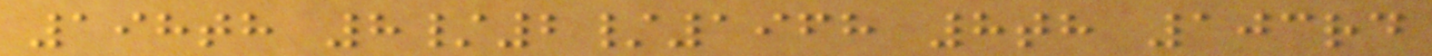198th 8/2/1968 8th 103rd
